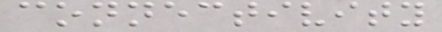connectivity
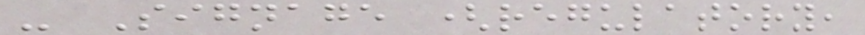- Signage (regulatory,
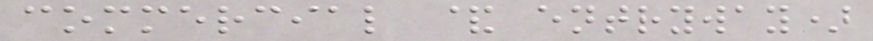commercial & entryway)
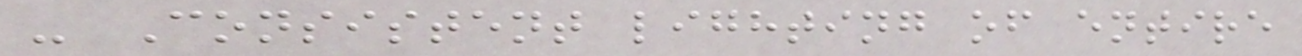- Consistent lighting of entire
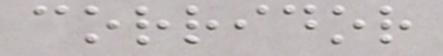corridor
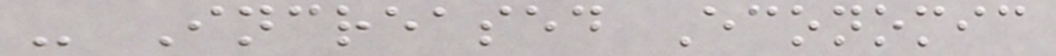- Increased Economic
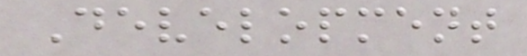Development
